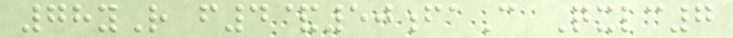78yR f4&50faC Qxlc7
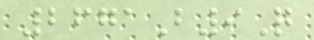2671B9Q
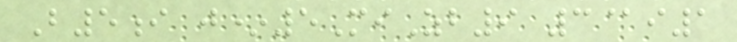B5i j*5MiZb9 3@i1
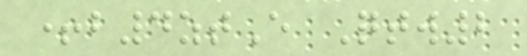+b4ztE Qtw2
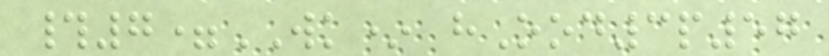#7=WK* hOod3p57
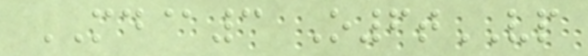MD@3 O6tVP
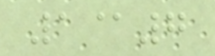1@7
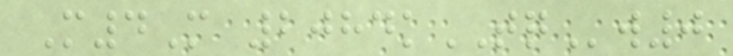M4M 2084kTQw0
